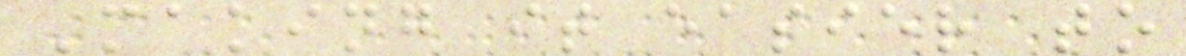Making it easier to
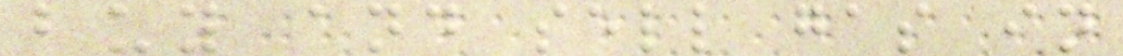buy and sell gas in
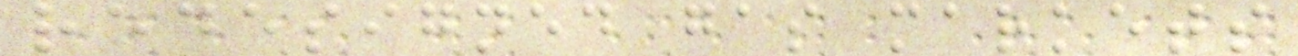redesigned gas markets
